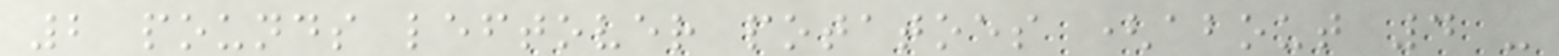2 pounds leftover potatoes (about 4 -
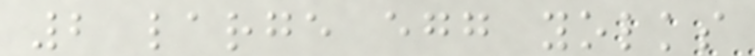2 large egg yolks
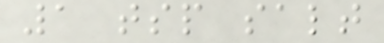1 tsp salt
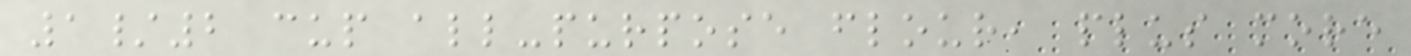1/2 cup all-purpose flour, plus more
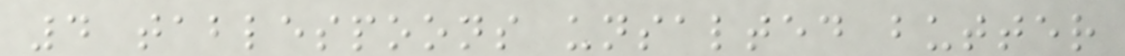4 tablespoons unsalted butter
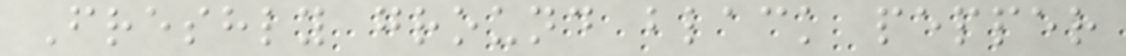Freshly ground black pepper
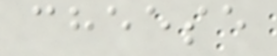cheese
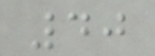40
